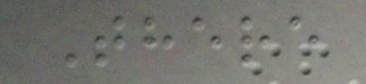There
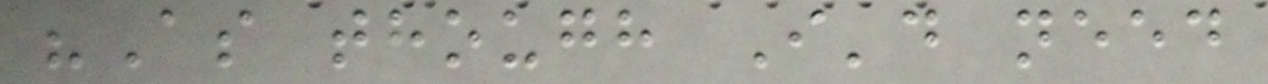"As though I'd need
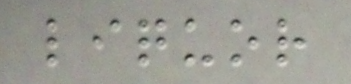liquor
